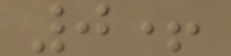0+
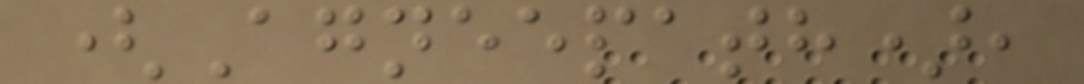(Agneepath),
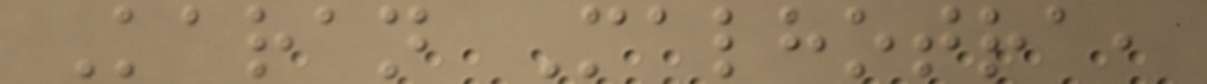Karan Malhotra,
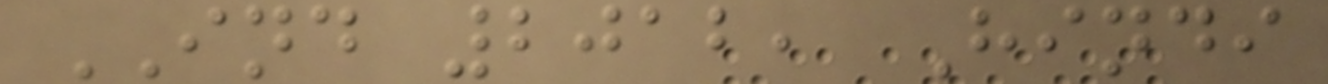IND 2012, Hindi
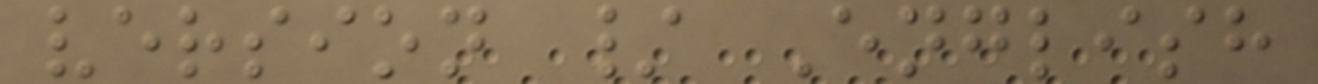version / English
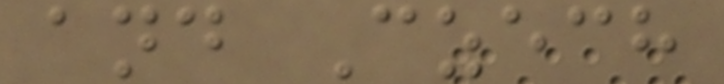and Czech
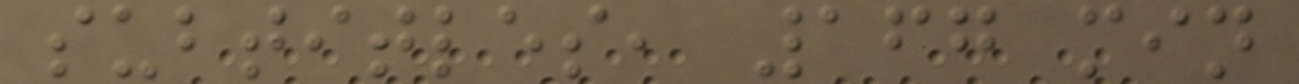subtitles, 167 min
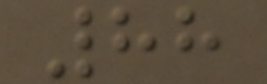88
